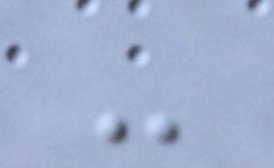-
